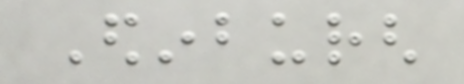Edinburgh
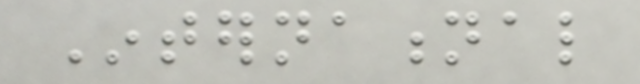International
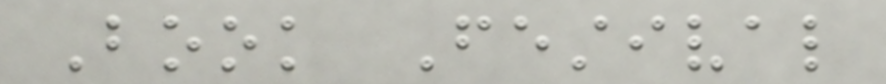Book Festival
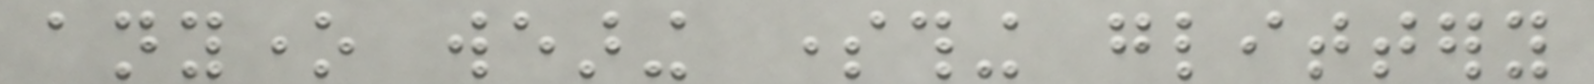anyone wearing something glittery
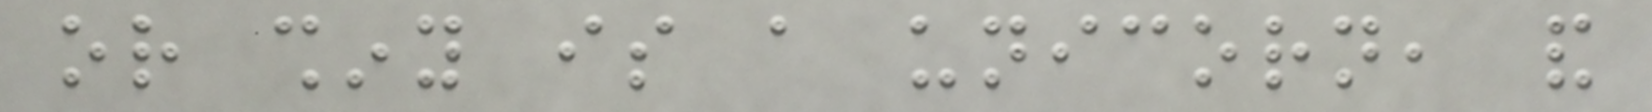or shiny is a unicorn, and
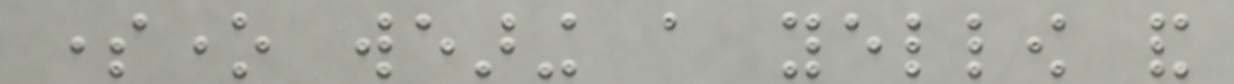someone wearing a yellow and
